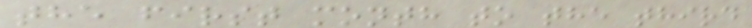the first month to the third
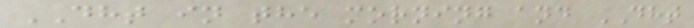DHT in the morning and DHT
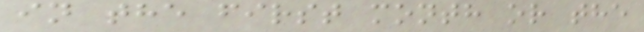in the first month or the
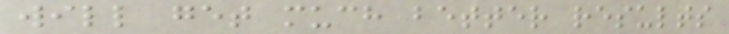will get much better results
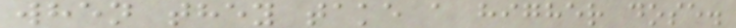when they take a higher dose.
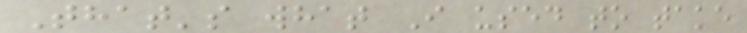That's what I used to take
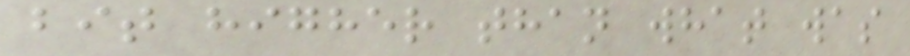bit higher than what was
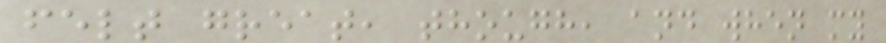felt great, though, and when my
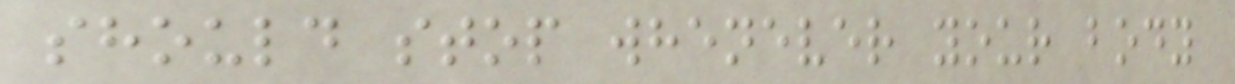should stop whenever your body
